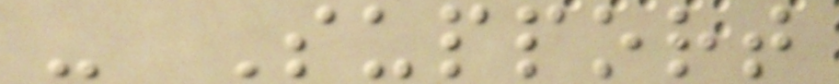- Support
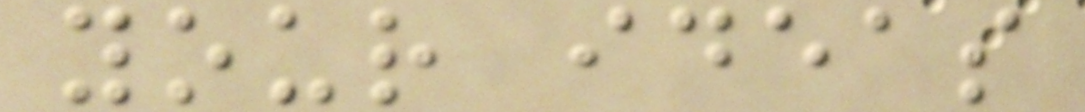your ideas
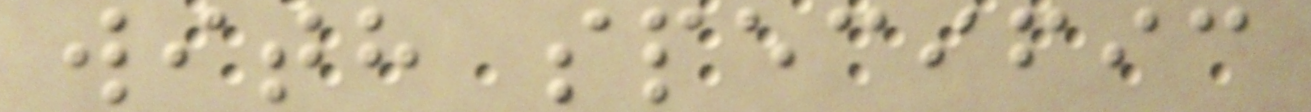with specific
